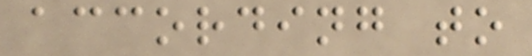according to
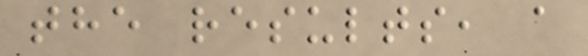the results, a
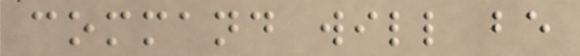command will be
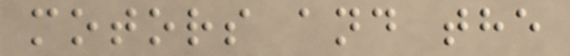motors and the
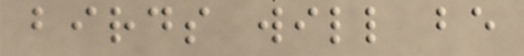birds will be
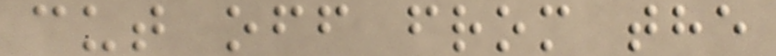cut off from the
